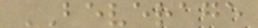BEVERAGE
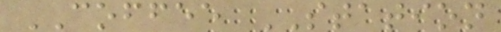COFFEE STATION
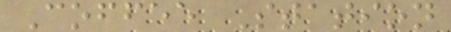Coffee Station
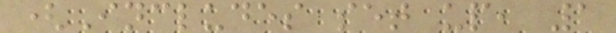(Includes set up, 1
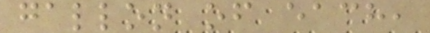gallon of each,
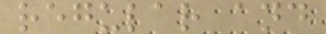regular and
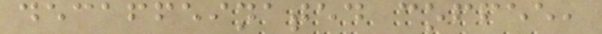decaffeinated coffee,
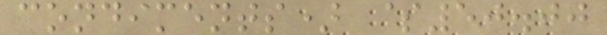condiments) $50.00
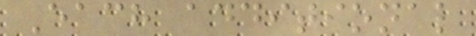Each additional
